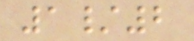1/2
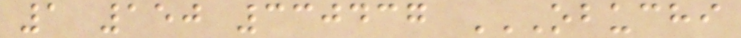1 150 330437 OBUCHI
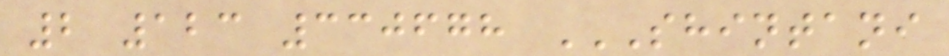2 123 330678 SHINTANI
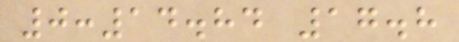0:14.84 17.8
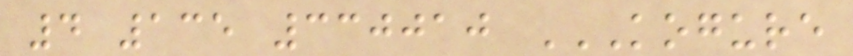4 135 330010 KOGURE
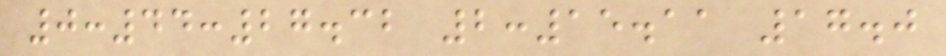0:44:27.32 2:15.11 17.0
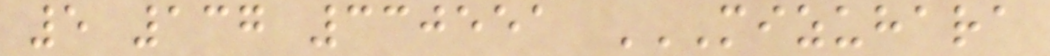5 137 330551 MIZUHARA
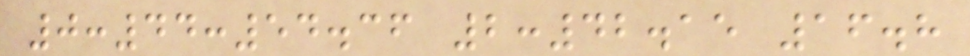0:44:54.36 2:42.15 16.8
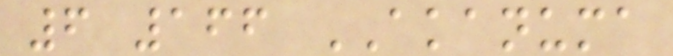6 166 AKANUMA
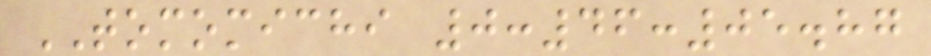TOMOMICHI 0:46:05.87
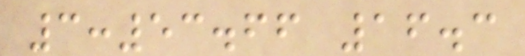3:53.66 16.3
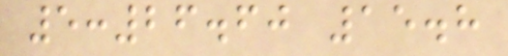5:26.60 15.8
